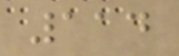114
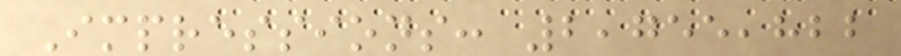Impressions: 2,755,822
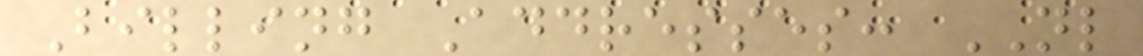Billing Addresses: NL
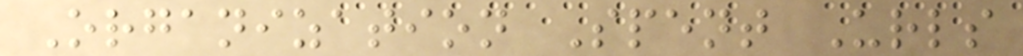Organization Spent Urls
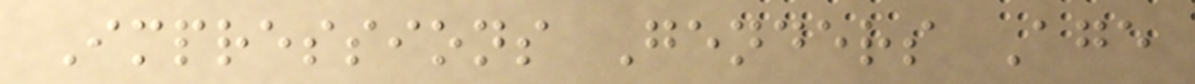Impressions Genders Age
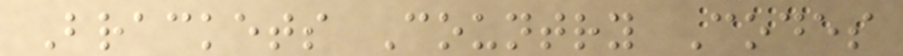Brackets Country Codes
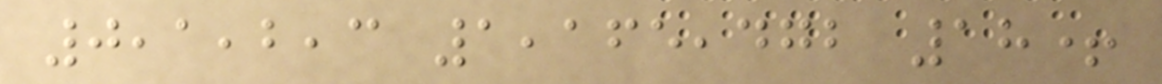0,1,2,3 1,165,472 18+
